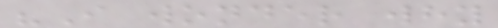"I wonder why
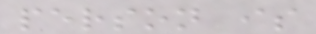person is
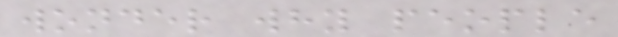wonder why people
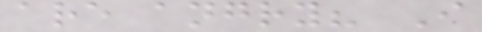are angry? I
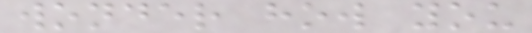wonder how you
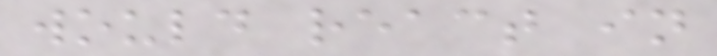would react in
